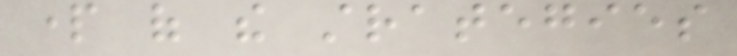part of the strategies
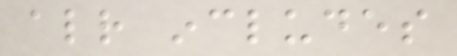already includes
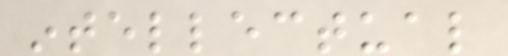intellectual
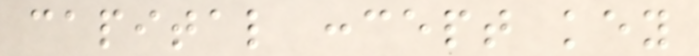capital concept key
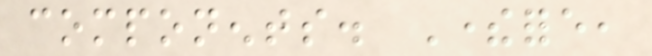components. Therefore,
